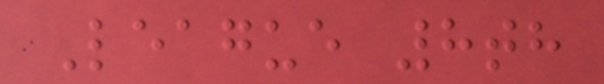League 8th
